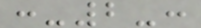:-2-:
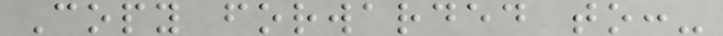Copy forwarded to:-
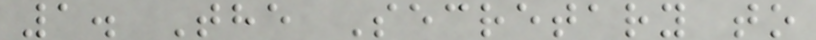1. The Secretary to
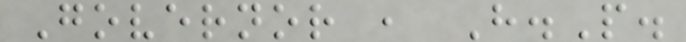Governor , H.P.
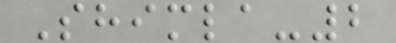Shimla-2
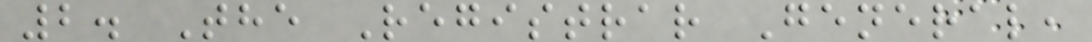2. The Registrar General,
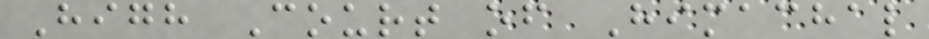High Court of Himachal
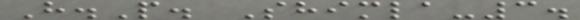H.P. Shimla-3.
